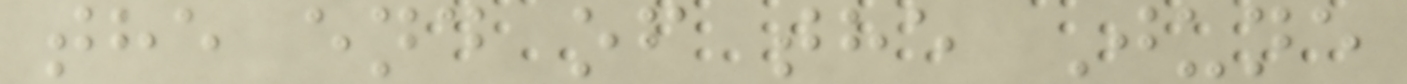the end of the June
